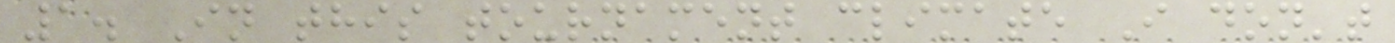1. In this tournament climate I don't
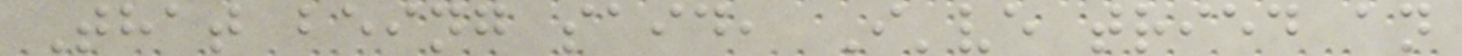That being said, I've tried an
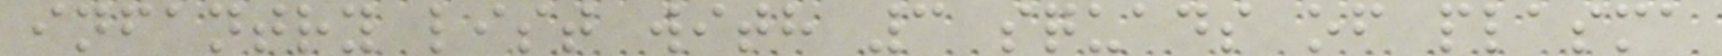infantry list with 3 squads of plasma
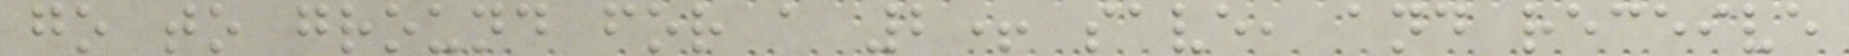go to ground for a 2+ save, and receive
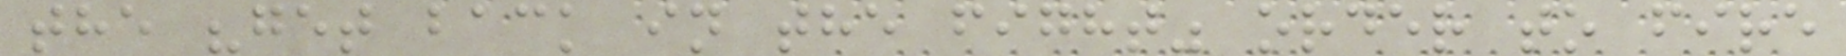the "get back in the fight" order to fire
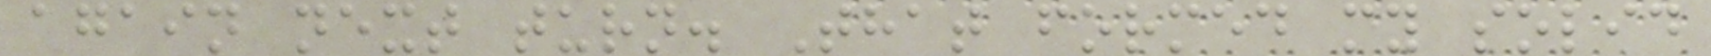again next turn. That formed my solid
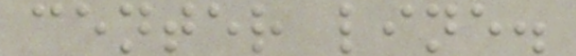center line.
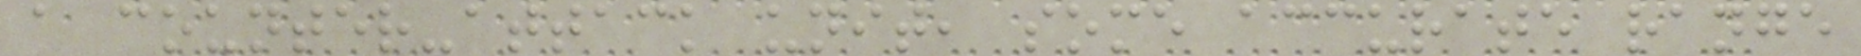a counter-attack unit, some accurate range
